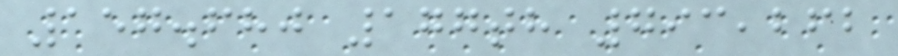157.680 177th 793,262
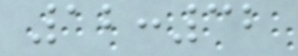12:32
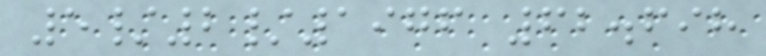5/2/1976 62.698
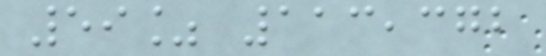59% 113,372
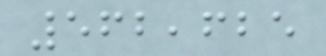562,625
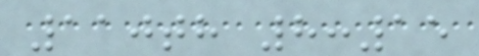110th 8:15
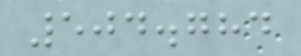504.784
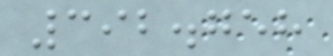392.758
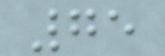75
